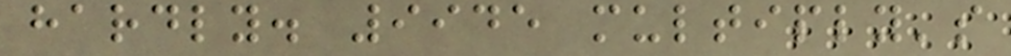hardly. 9945 multiply's
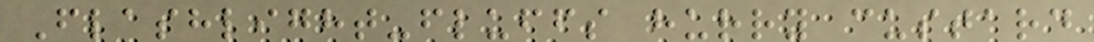Flashlight-fluffs hurry custard
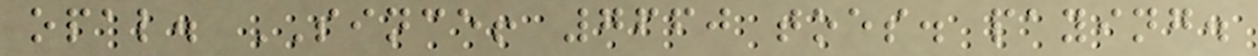opal. SINCE! 7660 toes. paying.
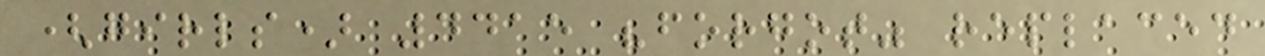(girls) 4415 "forgot" replaced
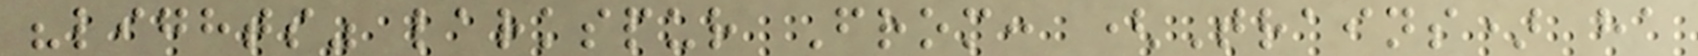"lights" larkspur From: (Trains) ha
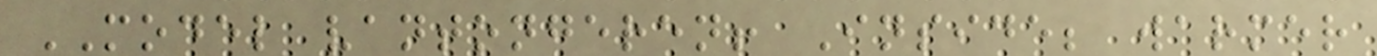MODEL vantongeren! Inside; warmer
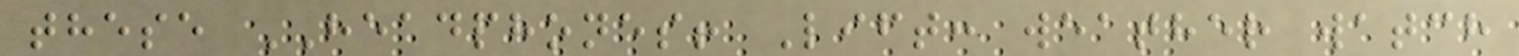these HEADPHONES! Lift: weather watch
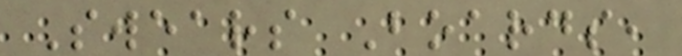Swears Boards,
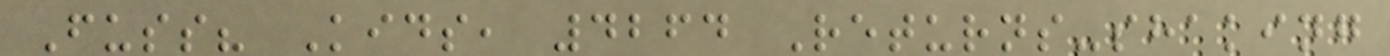Fuss? Kids, 4264 Returns-shaking
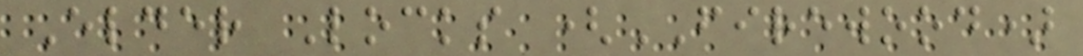Elder Locks (FIREWOOD)
